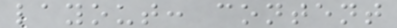layout: content
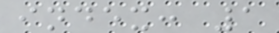index: 1
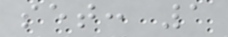set: 1
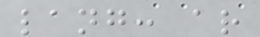lang: ar
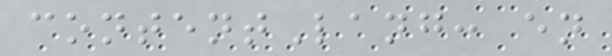contentLang: en
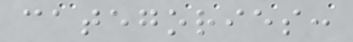categories:
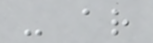- ar
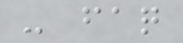- faq
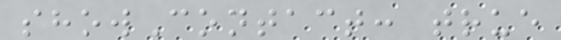showContact: true
